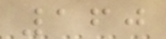160
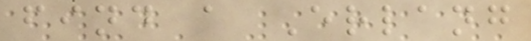find a Erlang
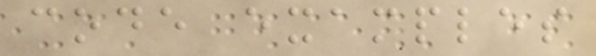code examples
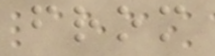from
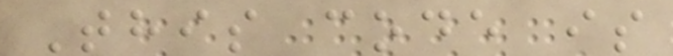This code is
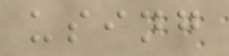using
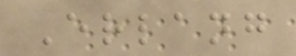Erlang
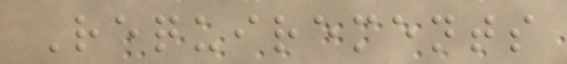Requirements
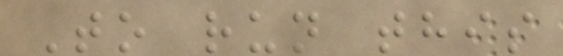To run this
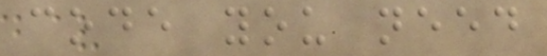code you need
